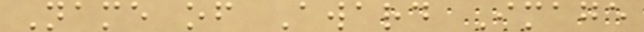Name of Award Image
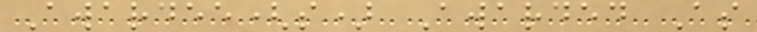Awardee(s) Awarded As
